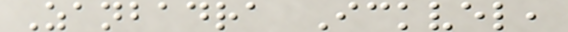Zanbadra Ickvel,
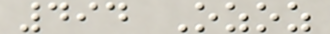494 Ozoz
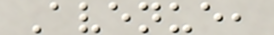Avenue,
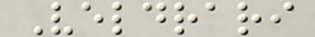Veldrari
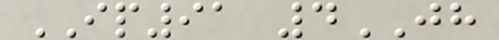IP91 4JH
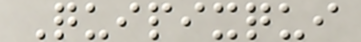Quipixqui
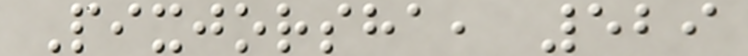Pixjorsha, 529
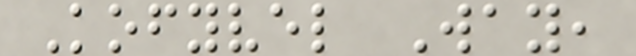Kofyvel Way,
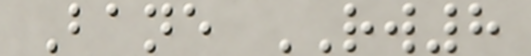Bane RW8
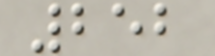252
